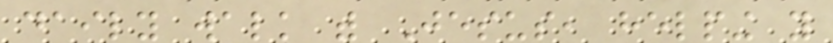daily walk with Jesus, helping you
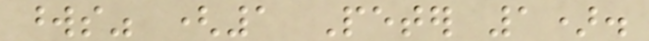words" (1 Peter 1).
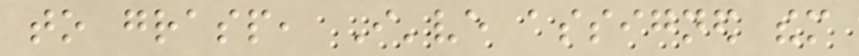to grasp, I've assigned them
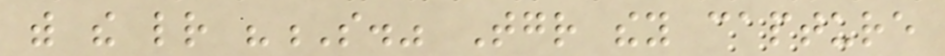with the letter "S." Together they capture
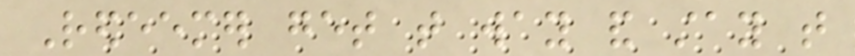Redeemer get that way and stay that
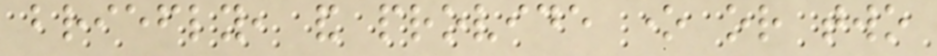briefly, and provide one or two
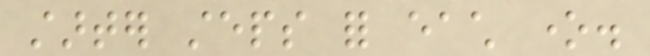starter steps for each one.
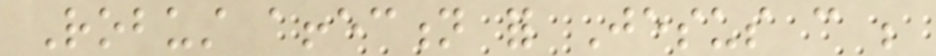Robust affection for Jesus can be
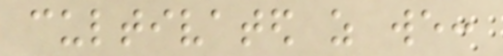cultivated as we:
